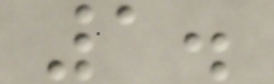1.
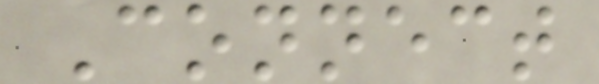Connect
